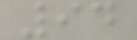94
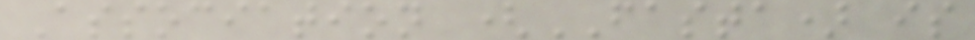Association (FASTA) is
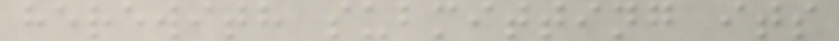herewith submitting its
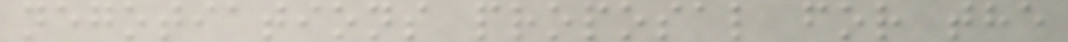negotiations proposal for the
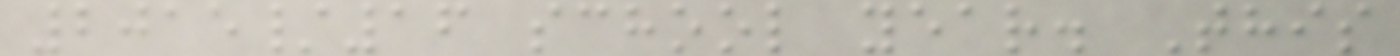2015/16 school year. This
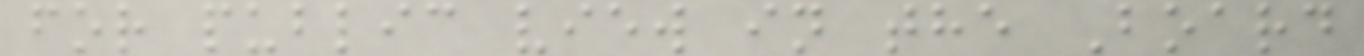for public view in the Board
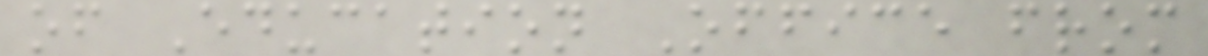of Education Office from
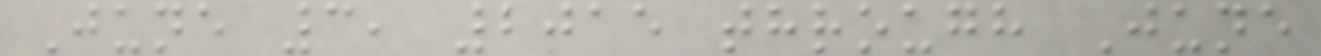June 3, 2015 through June
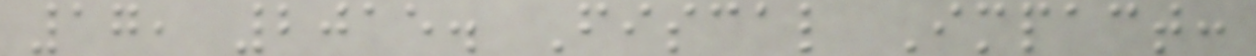17, 2015. Fiscal Impact:
